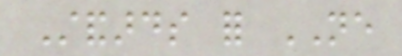Standards for NE
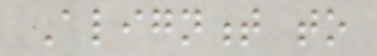Alignment to
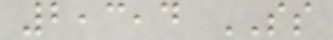2,3,4 SS
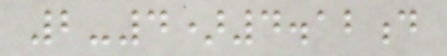2-4)4.12d
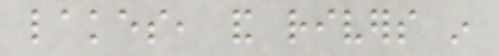lakes, and rivers in
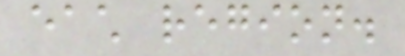each region.
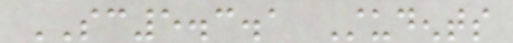SC5.3.1 Students
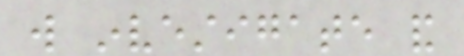will investigate and
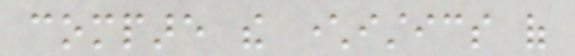compare the characteristics of
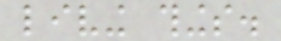living things.
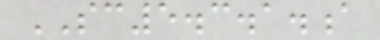SC5.3.1.a
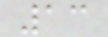13
